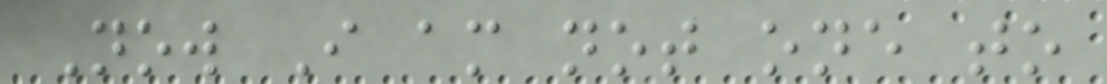Now I am not one to
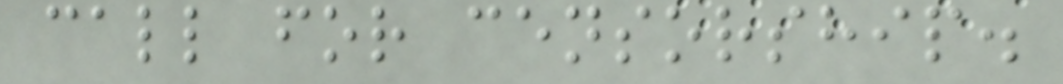call for censorship.
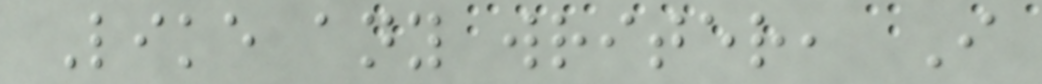Like any writer, I
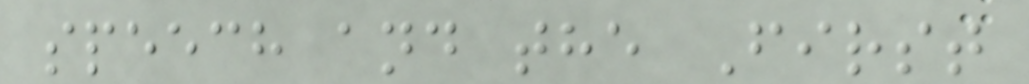speech and the First
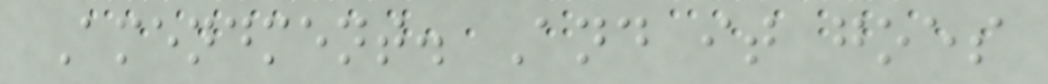Amendment. And it goes
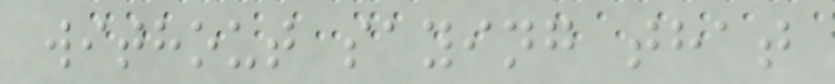without saying that
